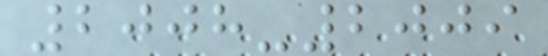2008-2009
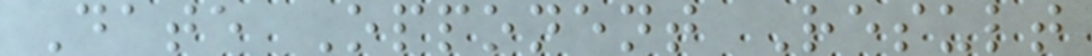Date Opponent Result
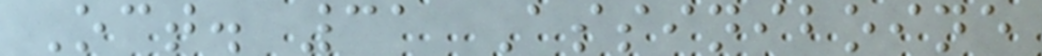Oct. 31 Assiniboine
